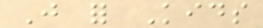Just for Kids
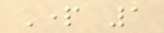Part 1
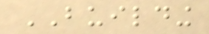BUILDING
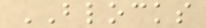BLOCKS
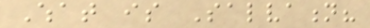What is Salvation?
